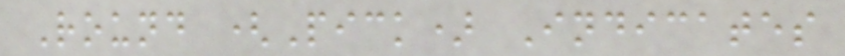Round (Pick) Indicates
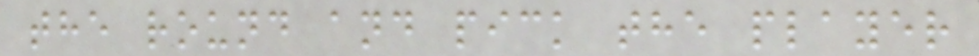the round and pick the player
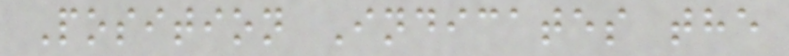Position Indicates the
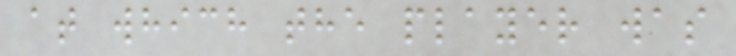at which the player was
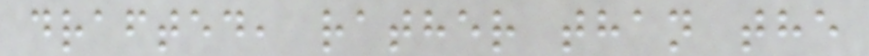drafted, rather than the
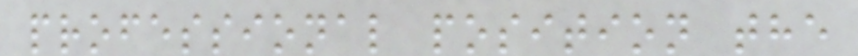professional position the
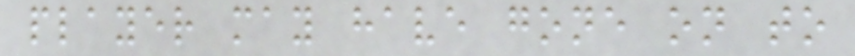player may have gone on to
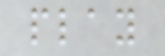play
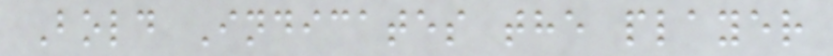Bold Indicates the player
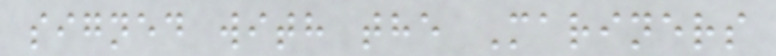signed with the Mariners
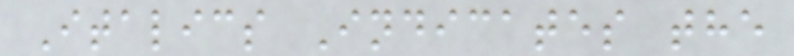Italics Indicates the
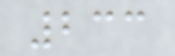233
